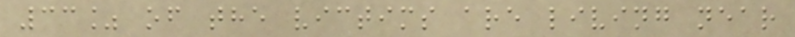33% of the victims are living near
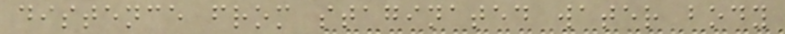distence from staginated water body
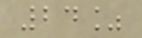24%
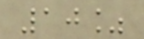10%
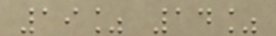19% 14%
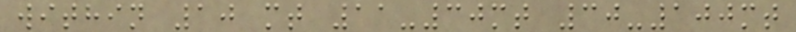within 10 mt 11-30mt 30-100mt
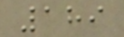189
